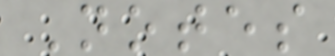Notes
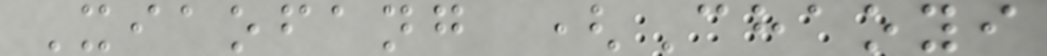Xiaofang (Chaoyi
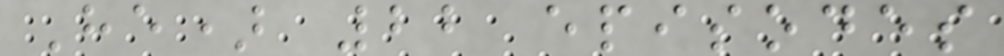He) 22 episodes
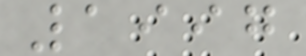1997
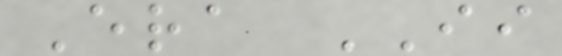Era II
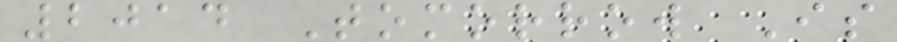2014 Tomorrow Is
